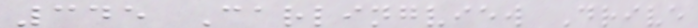345 Carlingview Drive
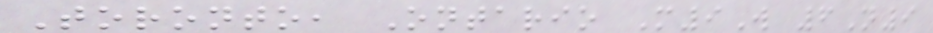Toronto, Ontario M9W 6N9
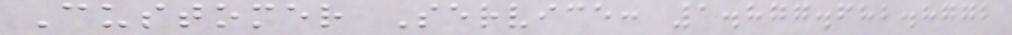Customer Service: 1.877.682.8772
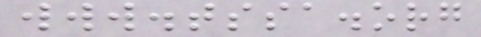www.tssa.org
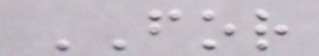FOR
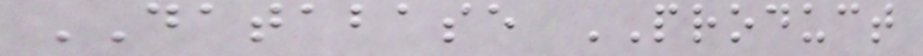DATABASE PRODUCT
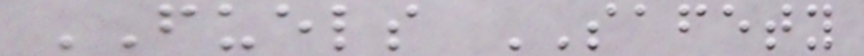FUELS SAFETY
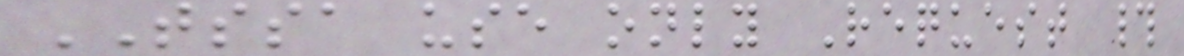TSSA use only Request #
